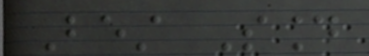Best Sound
